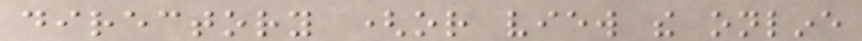directory (or view the online
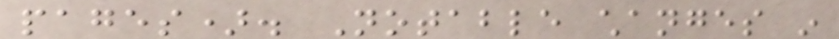pages). Notable changes in
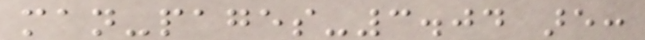man-pages-3.04 are:
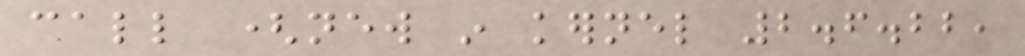call (new in kernel 2.6.22,
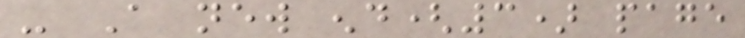- A new end(3) page
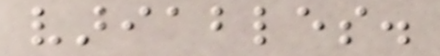variables.
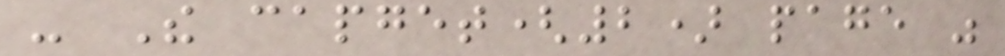- The capget(2) page was
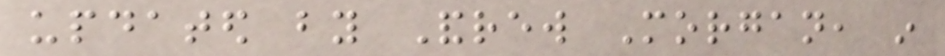updated by Andrew Morgan, in
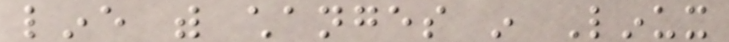line with changes in Linux
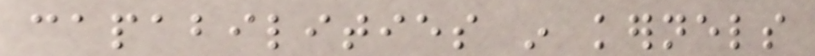capabilities in kernels
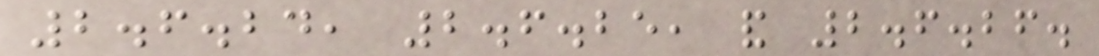2.6.24, 2.6.25, and 2.6.26.
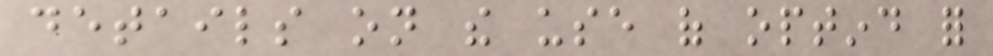details on the use of optind for
